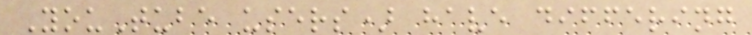YouTube users) have differing
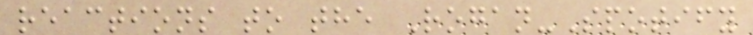reactions to the Rogan-Spotify
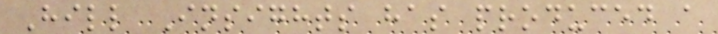Hill Insights has produced a
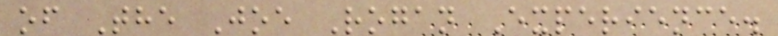of The Joe Rogan Experience.
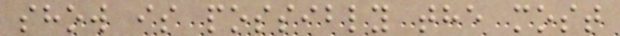show is possibly the most
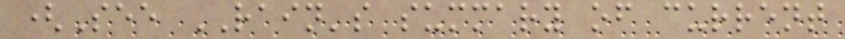(See RAIN's summary of current
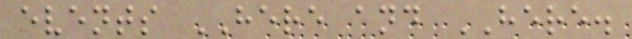events HERE and HERE.
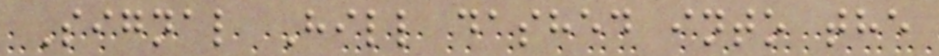Signal Hill dashed into the
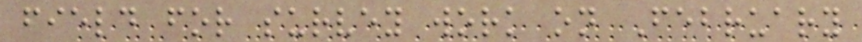field for survey work on February
